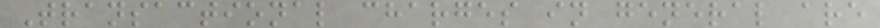Transactional charges in general are
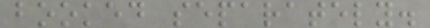booked separately.
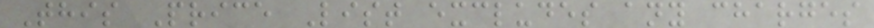This Price List excludes any charges
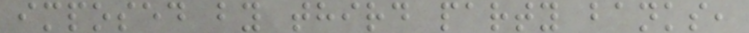imposed by third party banks,
